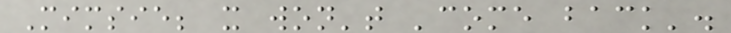Mimsie; it won't 'come back'.
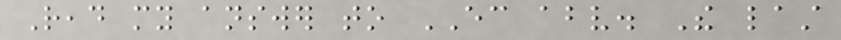Read my answer to EC above. The last
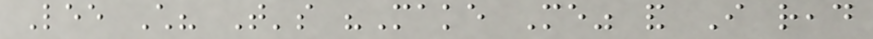Lee Child? That's "Make Me" and I read
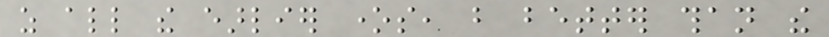as all the earlier ones, but better than the
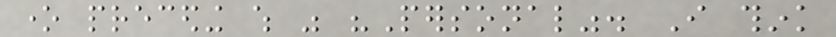one preceding which was "Personal". I think
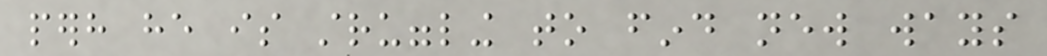perhaps he is struggling to find new ways
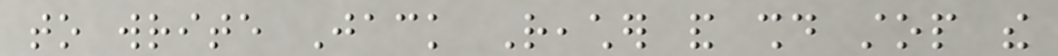to write Jack Reacher and should stop the
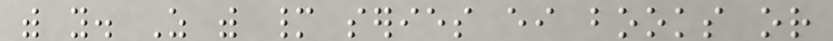with you. As with many series either books or
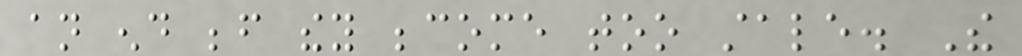an end before they become too stale. The
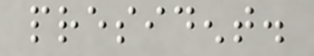president.
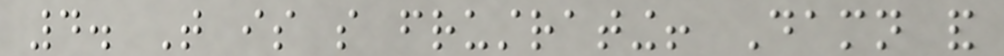4. That is so frustrating! Damn and
